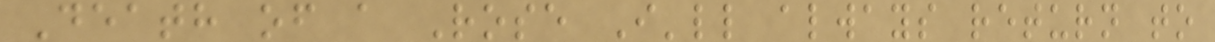Death of a Rose I'll always return to
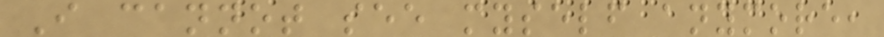I cannot see myself anymore,
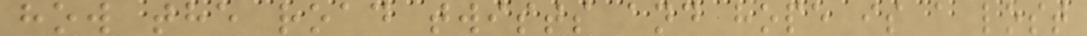how the road twists and hope is a lost
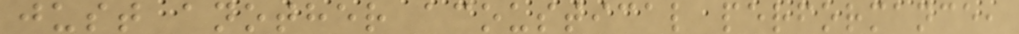just another acoustical performance,
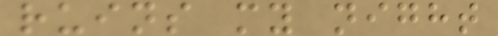ruins my night
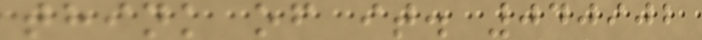think of it. 040902
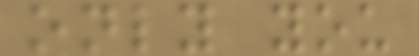only you
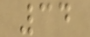34
